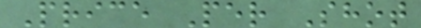Price Per Shot
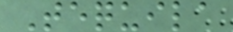Tequila
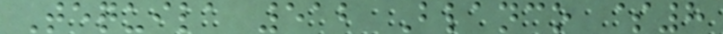Tequila 512 Blanco $8
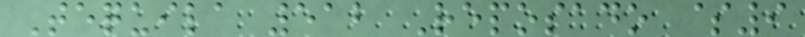Tequila 512 Reposado $9
